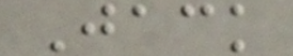Jack
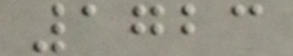1723
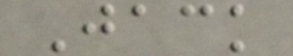Jack
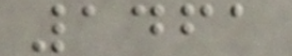1461
